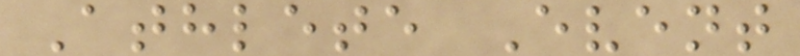Athlete Event
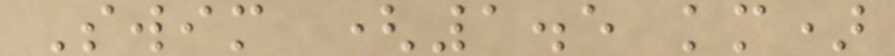Swim (1.5 km)
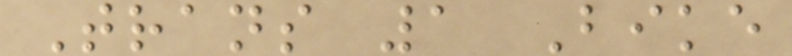Trans 1 Bike
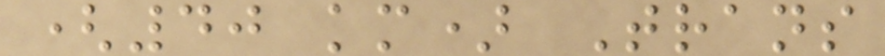(40 km) Trans
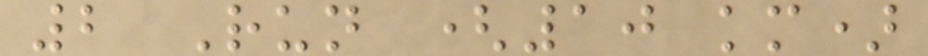2 Run (10 km)
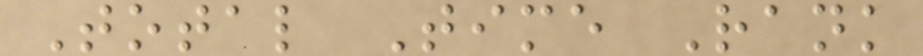Total Time Rank
